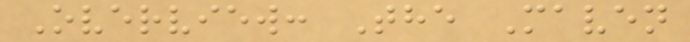Overview: The Maven
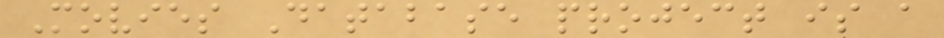Movies Database project is a
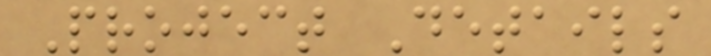Project Details
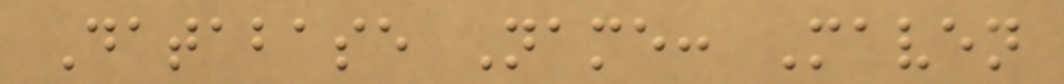Database Name: Maven
